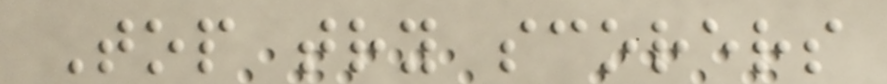Top try scorers
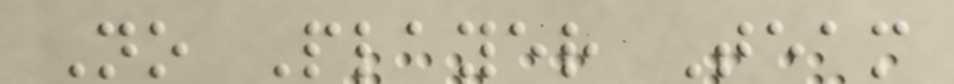No Player Team
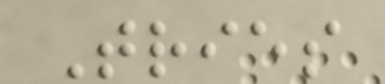Tries
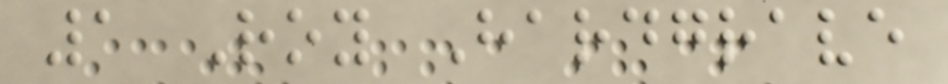1 Roy Hardgrave
